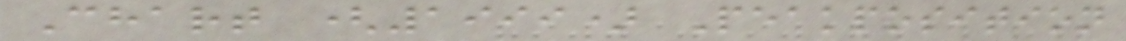Chart (1999) Peakposition
